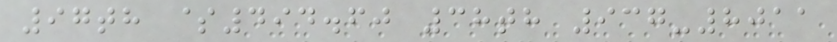97th $494.60 38th 937-8011
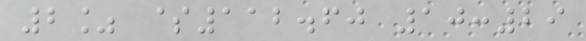2% $112.60 10:29
